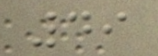49
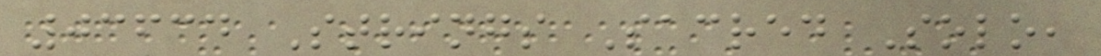03634 Strings Sacred Solo,
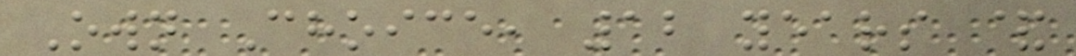Own Choice, 12 years &
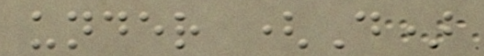under (D)
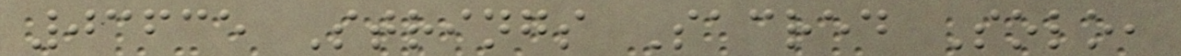03635 Strings Sacred Solo,
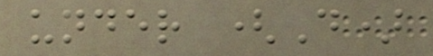under (D)
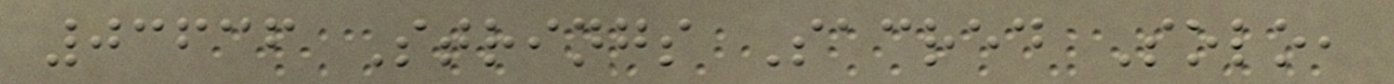03636 Strings Sacred Solo,
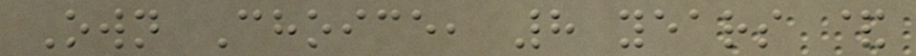Own Choice, 8 years &
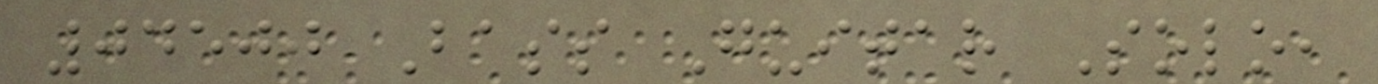04500 Bass Guitar Solo,
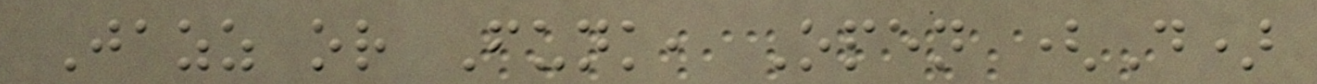Jazz or Funk, Open (D)
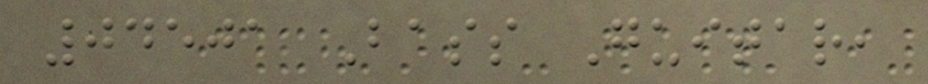04501 Bass Guitar,
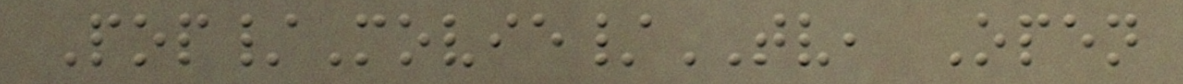Pop/Movie/TV, Open
